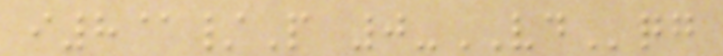i8@/P 0-VDqg
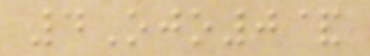4Ojo0&
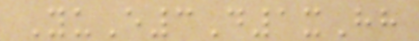YuE3D1xHh
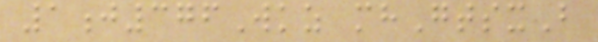1j376Wkz mhGtsxB
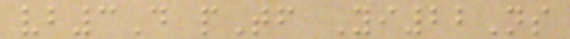vb3D pTf Yi22Ns
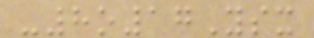-8o17Ysx
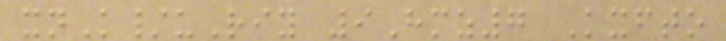xnK/uRiy 9Hmz7 Kxfto
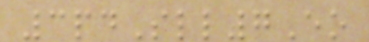3pdSll7Eo
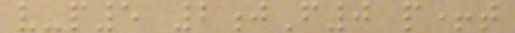v-p5 2jF0 p+t
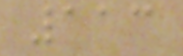113
